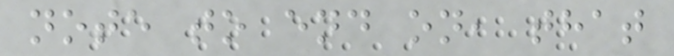note to end on, that
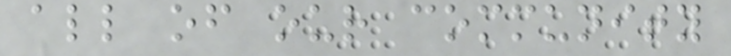all of our community
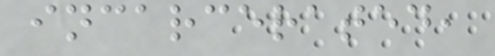incarcerated,
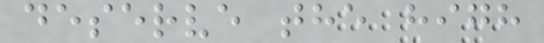deserve the high
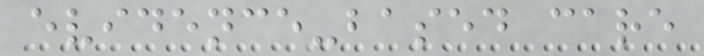evidence-based care
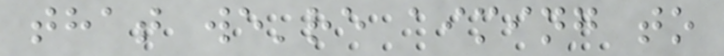that we're aiming to
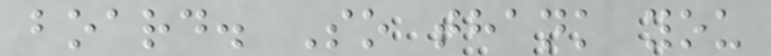board. So thank you
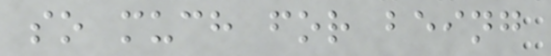so much for being
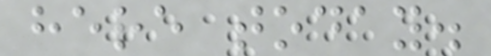here today.
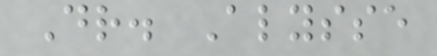Dr. Alysse
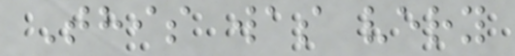This was very
